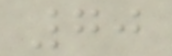70
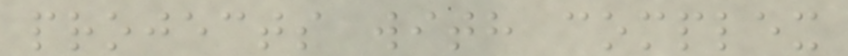projects with complex
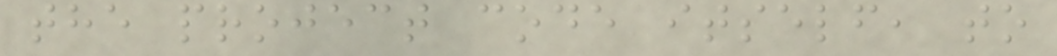the project code itself, to
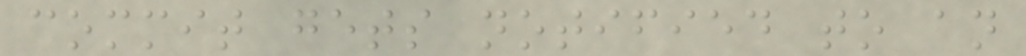commit gets notified to an
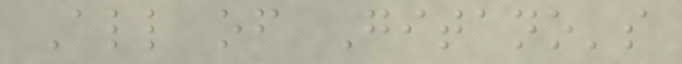All of Gitano's
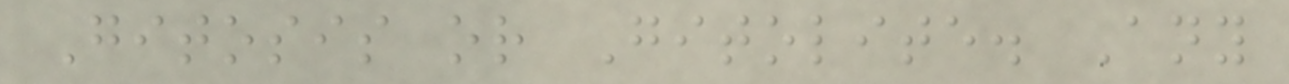Gitosis or Gitolite. Any
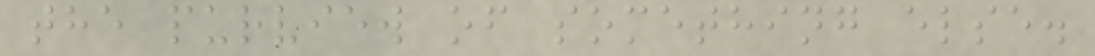the purview of something else.
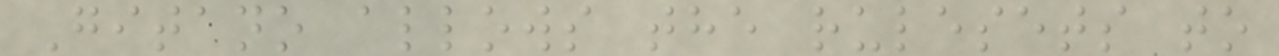Gitano allows the rulesets to
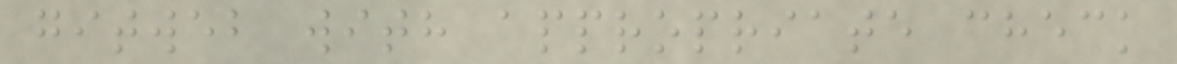gitweb with appropriate check
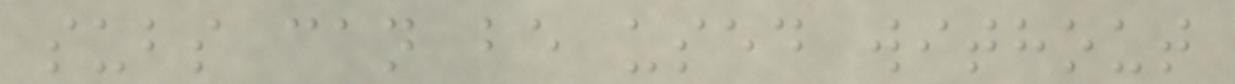subs can be used without
